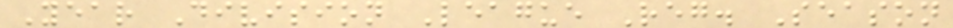Year Division League Reg. Season
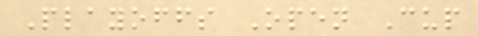Playoffs Open Cup
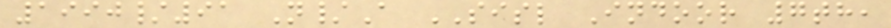1990/91 N/A SISL Indoor 7th,
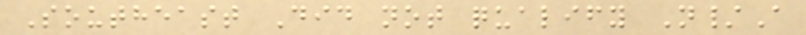Southeast Did not qualify N/A
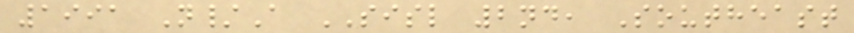1991 N/A SISL 2nd, Southeast
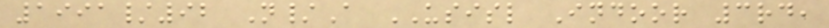1991/92 N/A USISL Indoor 3rd,
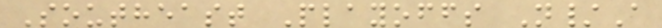Southeast Playoffs N/A
